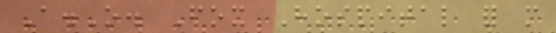A.O. Fox Hospital for more
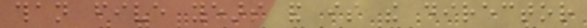than five years and is the director
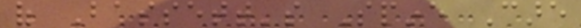of Bassett's Spine Care
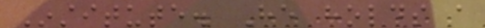Institute. He holds a
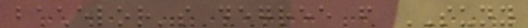bachelor's degree from SUNY
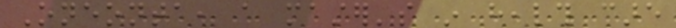Oneonta, a master's in health care
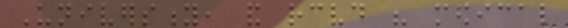University, and received his medical
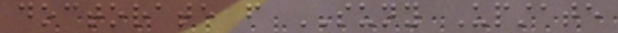doctorate from SUNY Upstate
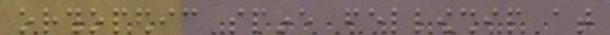orthopedic spine fellowship at
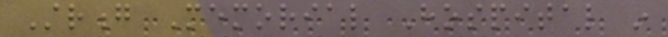Strong Memorial Hospital in
